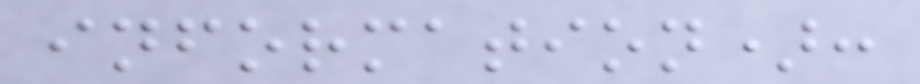information):
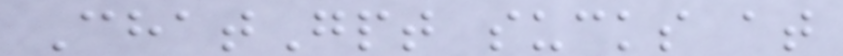ChatGpt sucks at
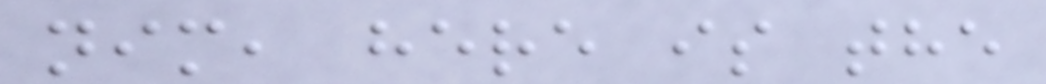nim, here is the
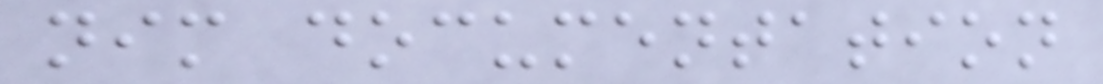nim documentation
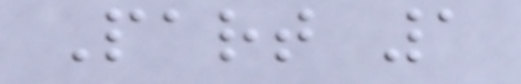Part 1
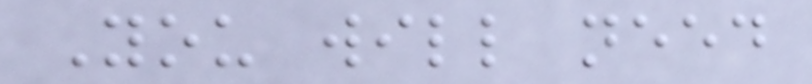You will need
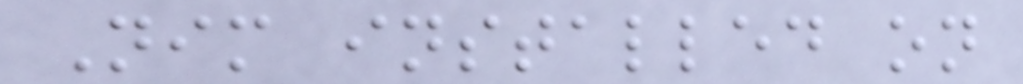Nim installed on
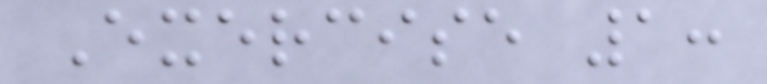Exercise 1:
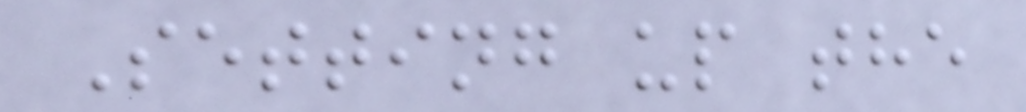Setting up the
